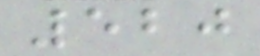520
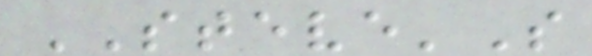STEVE'S
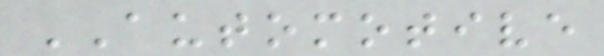AUTOMOTIVE
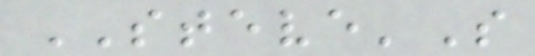STEVE'S
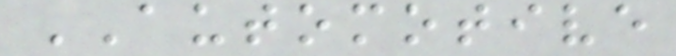AUTOMOTIVE
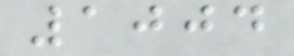1004
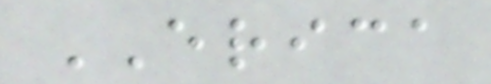ERICA
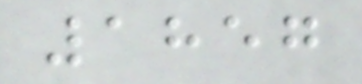1857
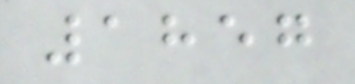1857
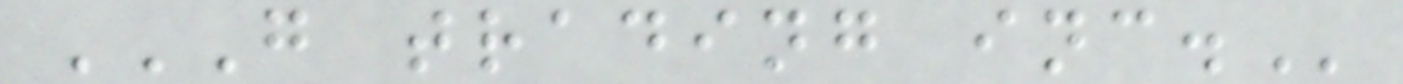G TRADING INC.
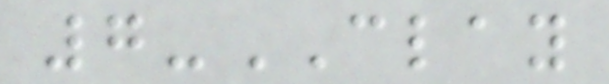7-CLAY
